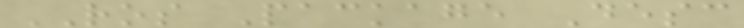ROS Package Desc
